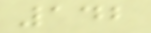142
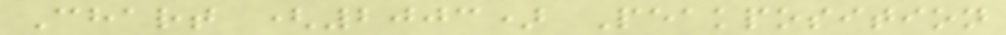Chart (2003) Peakposition
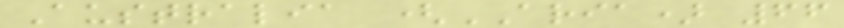Australia (ARIA) 66
